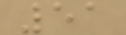51
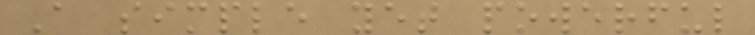A simple yet powerful
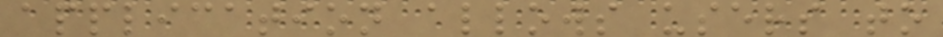application allows users to
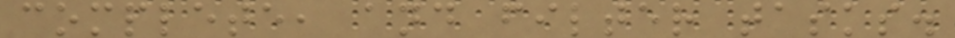complete, and filter tasks.
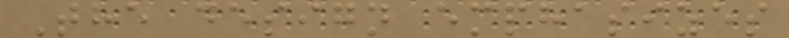The design emphasizes
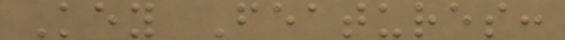Key Features:
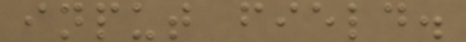input field.
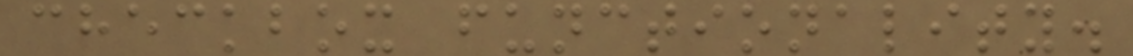checkbox functionality.
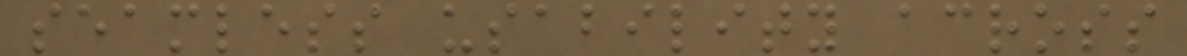seamless usability across
